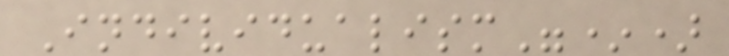Individualism"*)
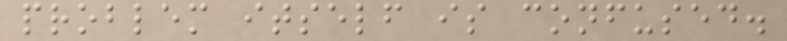problem itself is confused.
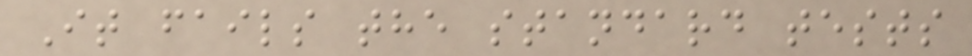It fails the standard tests
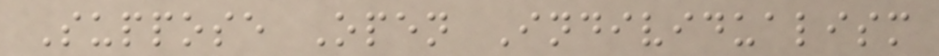Suppose Open Individualism
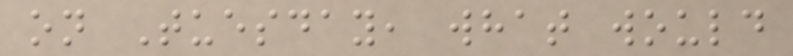on Tuesday, what would
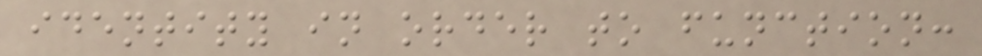identity in order to function:
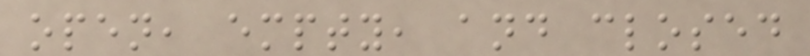open, empty, and closed
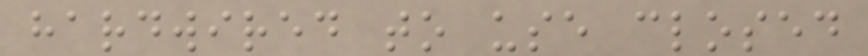hardwired to use closed
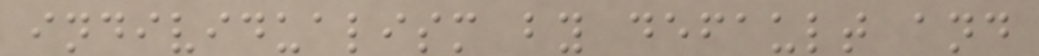individualism by default and
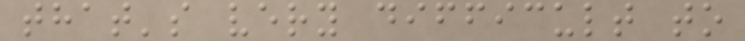that's very difficult to
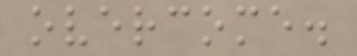overcome.
